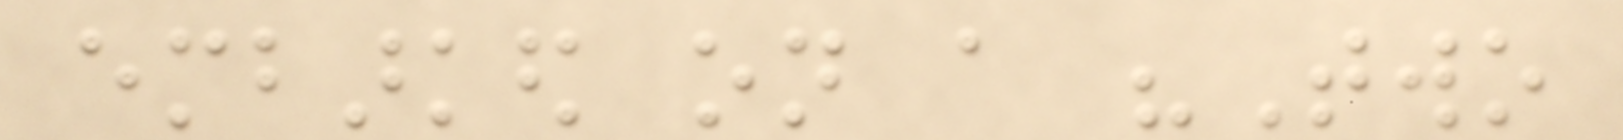embarked on a "Two
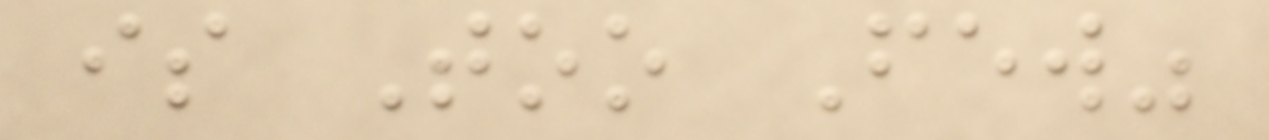is Too Few"
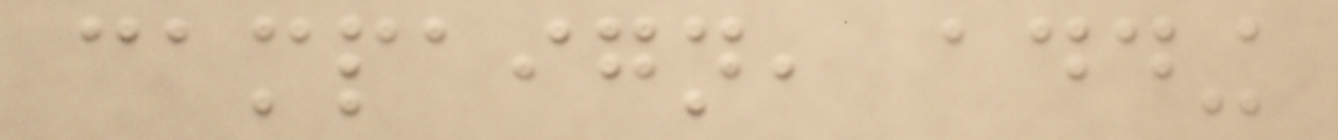campaign, adding
